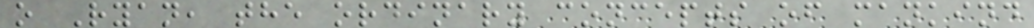o Ryan, the ordinary concepts of mankind
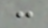:
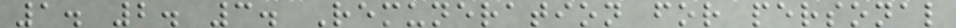1. 2. 3. Remuneration for personal
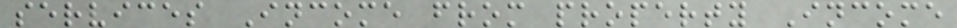services Income from property Income
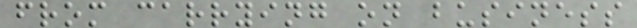from carrying on business
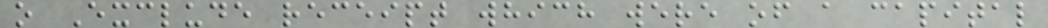o Exclude receipt which were of a capital
